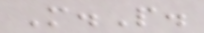M.P.
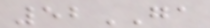52GA
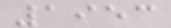1953
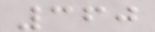360
